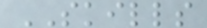SKILLS
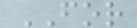FOR
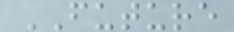FUTURE
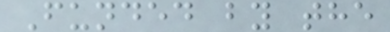Funded by the
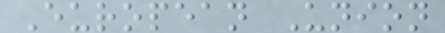European Union
